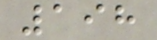198
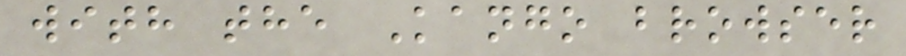with the Kango browser
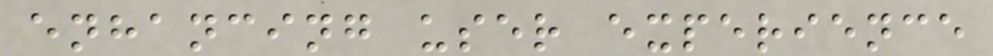enhancing user experience
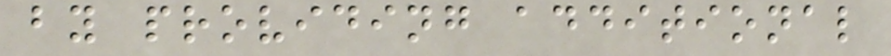by providing additional
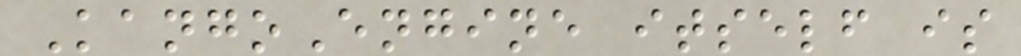KangoEngine itself is
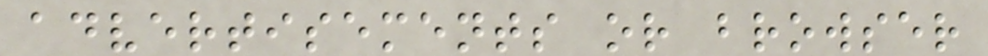advertisements or browser
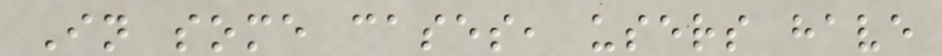In some cases, users have
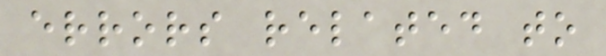errors related to
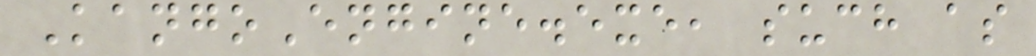KangoEngine.exe, such as
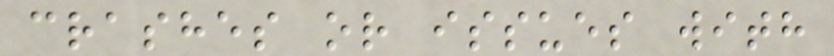crashes or issues with
